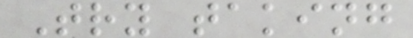Try taking
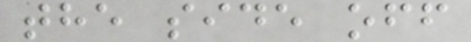the side off
